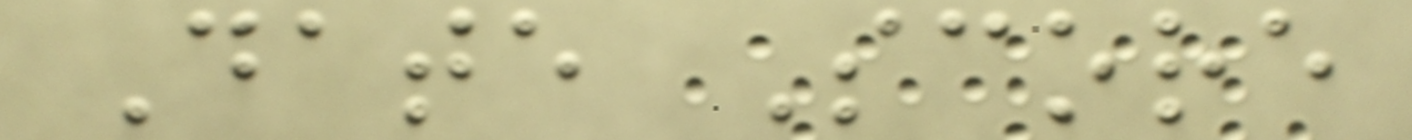Date Score
